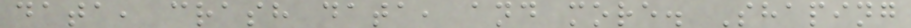data, crash data, and more. Shaping
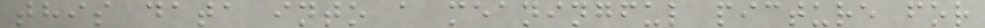this data into a meaningful picture for
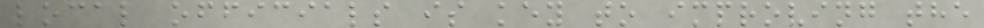local officials is key to improving the
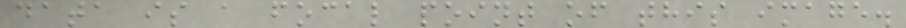data is a focal point of this image.
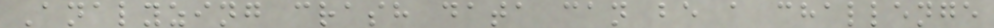Analyzing crash data can be a challenge
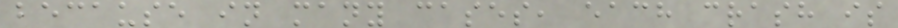because in many cases, each crash is
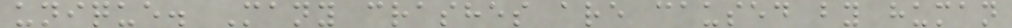unique. Many crashes are caused by human
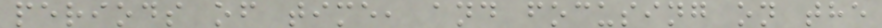periods of time, and focusing on the
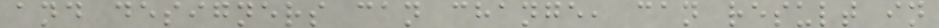and designers can change, can result in
